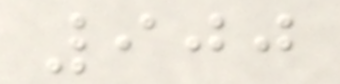900
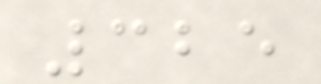325
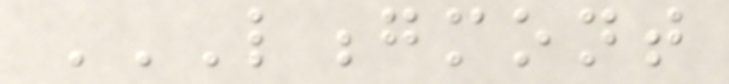LONGMONT
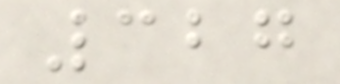327
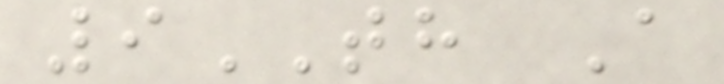9TH A
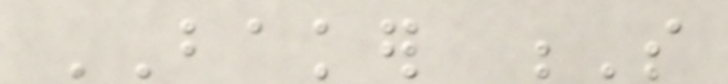BAKER S
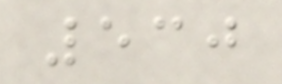530
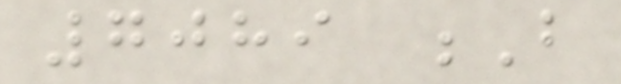7089 B
